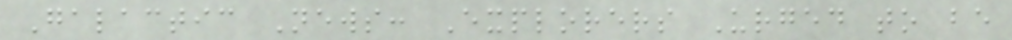Galactic News: Explorers Urged to be
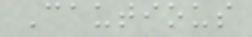Cautious
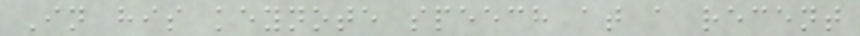In his keynote speech at a recent
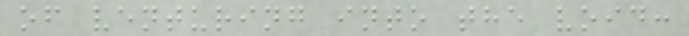of venturing into the void:
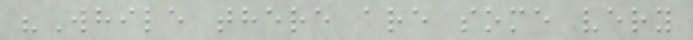"While there are some very
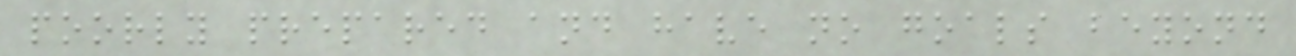poorly prepared and have no goals beyond
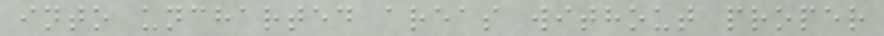into uncharted areas without proper
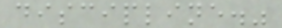discipline."
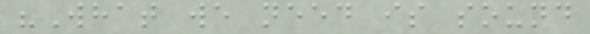"What we need is sound
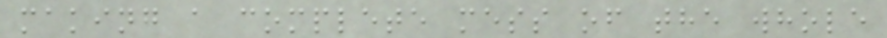making a complete mess of the whole
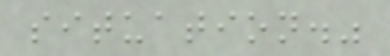situation."
